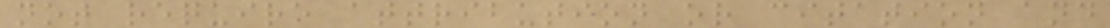not require attribution or citation and
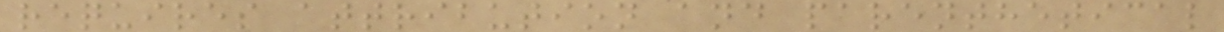requires attribution and parenthetical
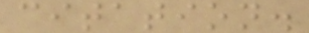citation.
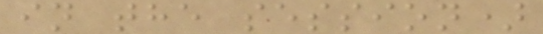in the session)
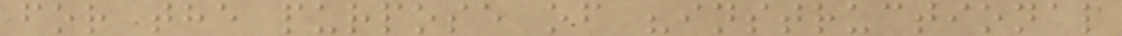for the purpose of "instructional
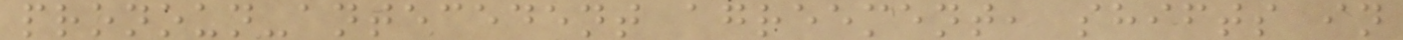pronoun-antecedent agreement, shifts in
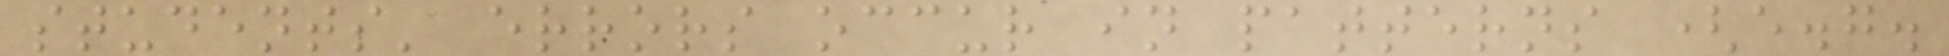students' errors occur in patterns (e.g.
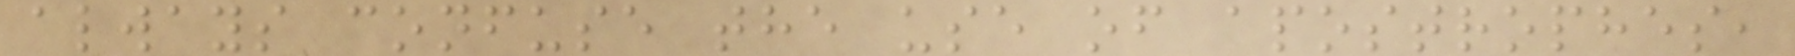always confuse the use of apostrophes,
